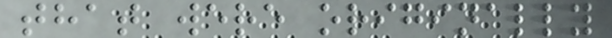that were originally
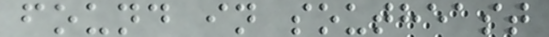found in southeast
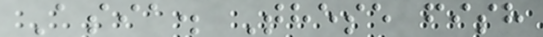Asia. These fish
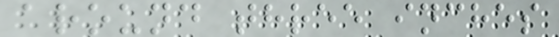around three inches
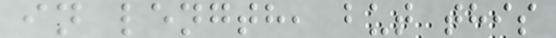in length, but this
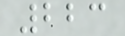223
